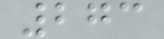273
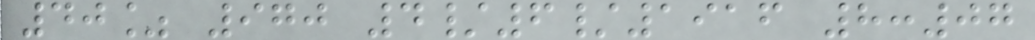40% 970 4/6/1916 8:07
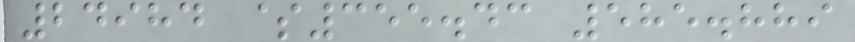24984 $355.43 585.889
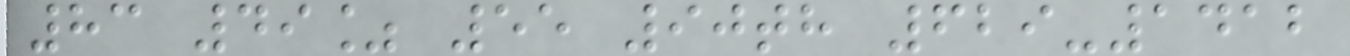83 49% 55 90th 629-1412
